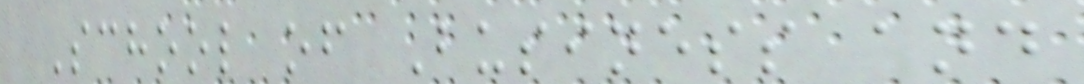School of Business and
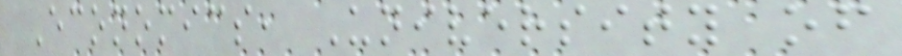Economics, University of
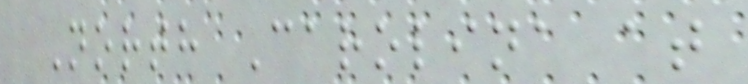North Carolina at
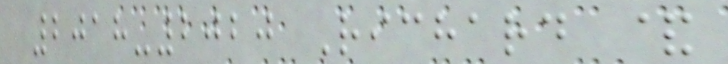2018-2020 Richard &
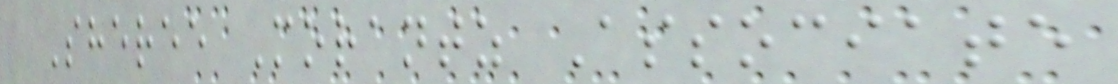Sheree Morantz Associate
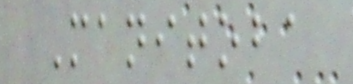Manitoba
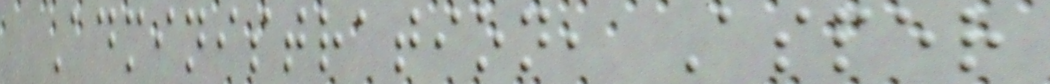Administration, Asper
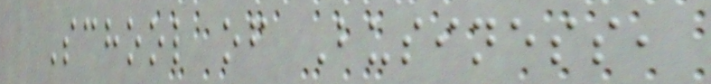School of Business,
